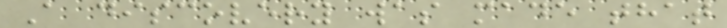A discovery was made that
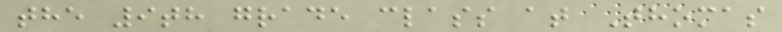the 9th grade class at Thomas
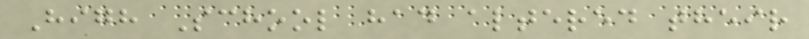High School had altered their
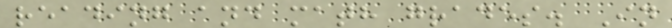reading and math grades. In
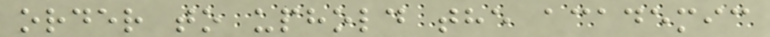order to uphold the academic
